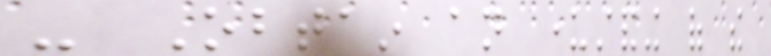- Obtain an understanding of the
